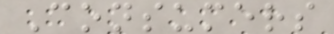Consumers
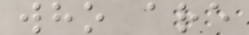who are
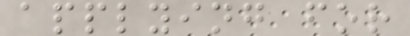applying for
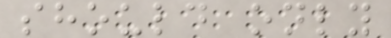should only
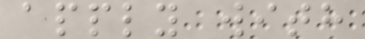apply with
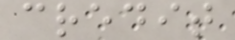credit
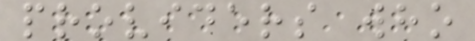providers who
